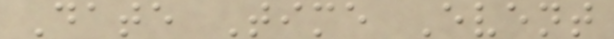Date Time Event
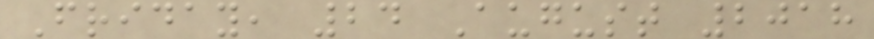Friday, 24 August 2018
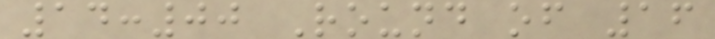14:00 Round of 16
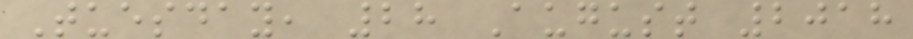Tuesday, 28 August 2018
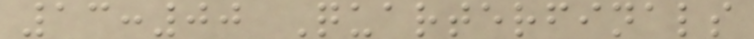13:00 Quarterfinals
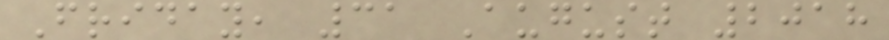Friday, 31 August 2018
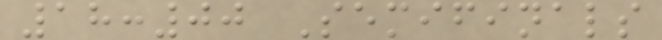18:00 Semifinals
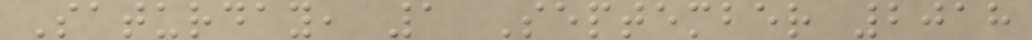Saturday, 1 September 2018
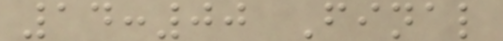14:00 Final
